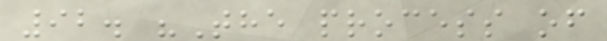92. "The process of
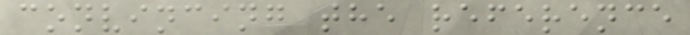convincing the reference
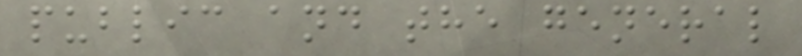public and the general
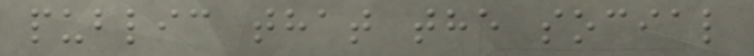public that the social
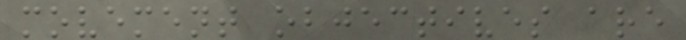movement objectives are
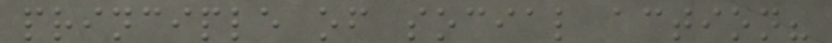principle of social action?
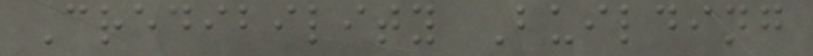Credibility Building
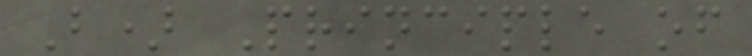B) Principle of
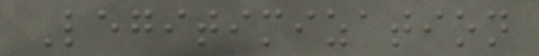Legitimization
